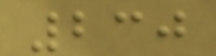230
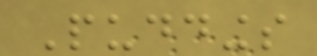Puddings
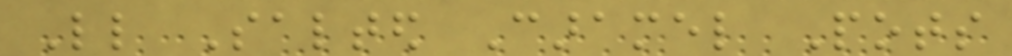Little Salted Caramel Pots
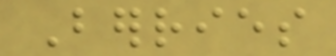Berries
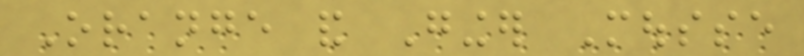Orange and Ginger Mousse
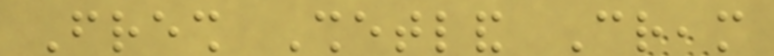Fresh Shetland Cream
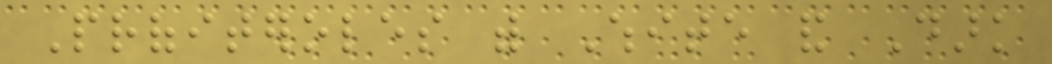Profiteroles with White and Dark
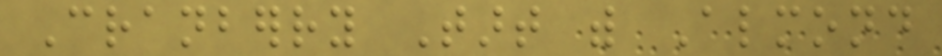Cranberry Tart with Almond
